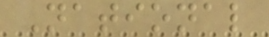National
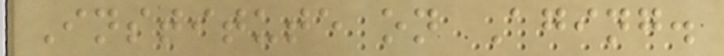Institute on Aging.
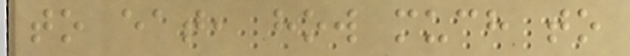to eat, how much to
